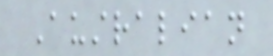Australian
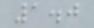1.0
